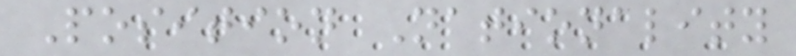Position Nationality
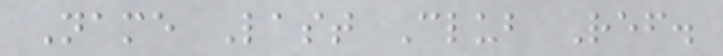Name Last Club Ref.
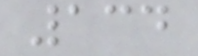134
